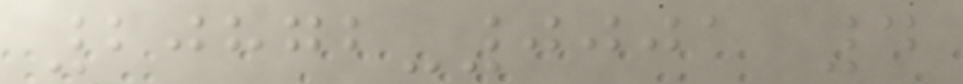20872-0001 4
